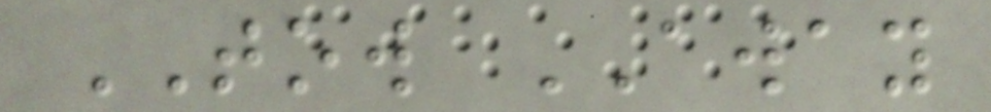TOW AWAY
